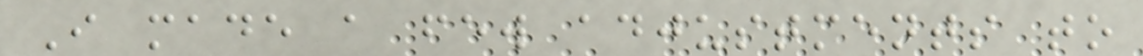I made a few adjustments to
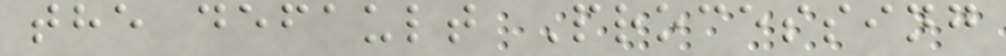the default Processing
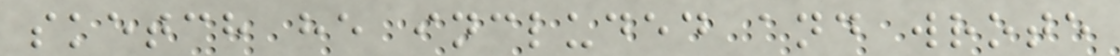sketch he included and wrote
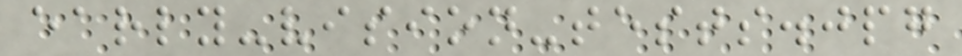early-vision-tests.jpg
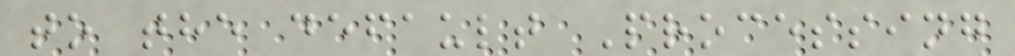to the default Processing
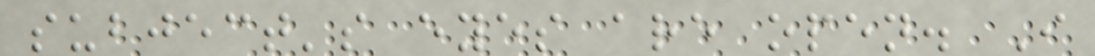subject's eyes are open. I
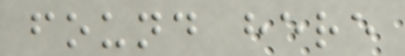found here
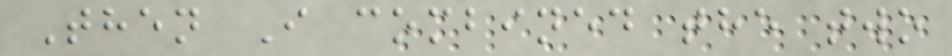Then I combined the two
